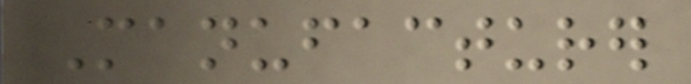Manufacturer
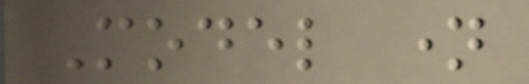Model name
